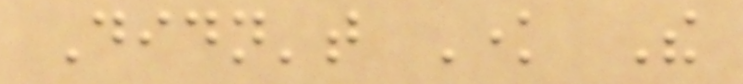Didn't Know The
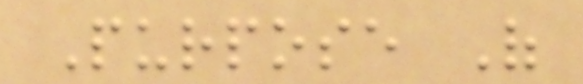Purpose Of
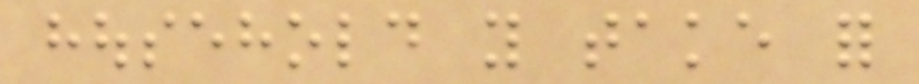household you take for
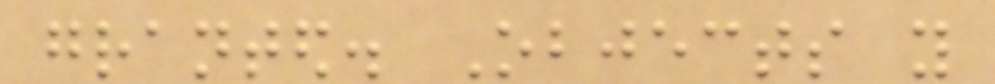granted. Objects you
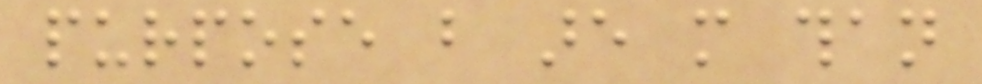purpose but are more than
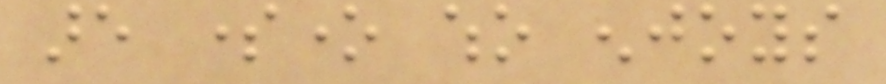are someone who enjoys
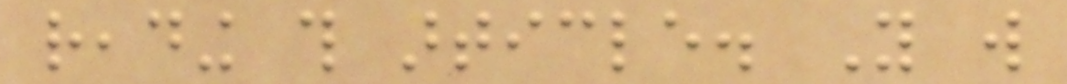reading this article. You will
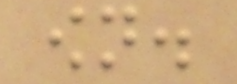own.
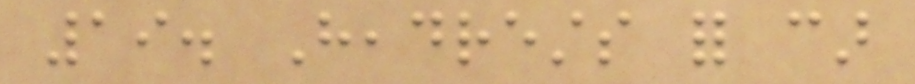19. Headrests for car
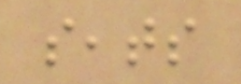seats
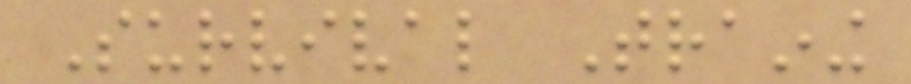Survival Training
